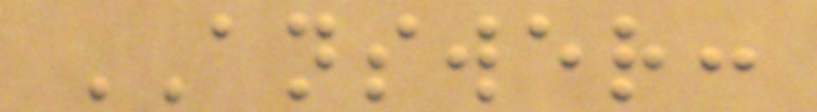ANSWER:
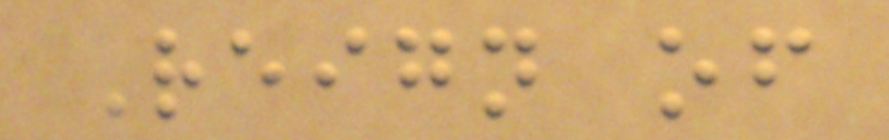Reign of
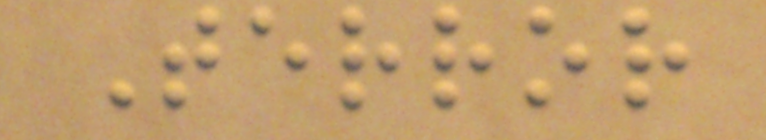Terror
